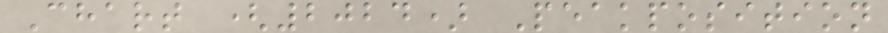Chart (2024) Peakposition
